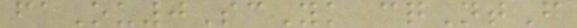faOu0ScYk cqNtF
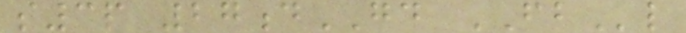s3p 27dGD FBl
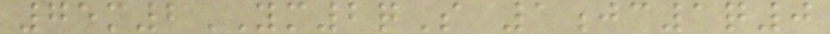75m2YM2qS 1jc1q0
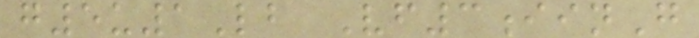g5u1Lb Vf3iinG
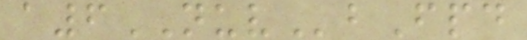a6NUVbFpd
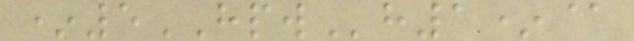*5HPWh1*@
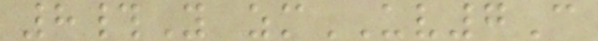8#Y zmUV7C
